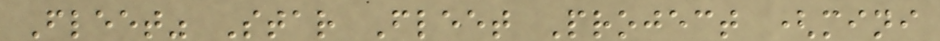Fleet" Star Fleet Project (mini
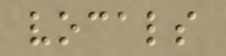vocals
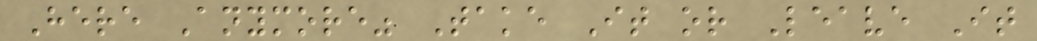Here Anymore" Take It or Leave It
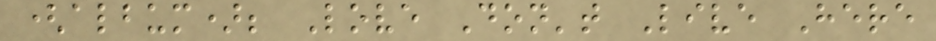(album); Love Don't Live Here
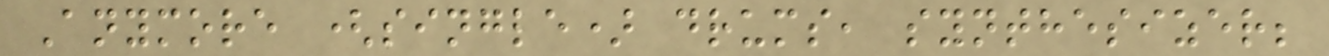Anymore (single) drums, synthesizer;
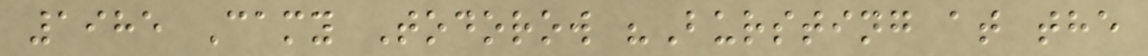1985 Camy Todorow "Bursting at the
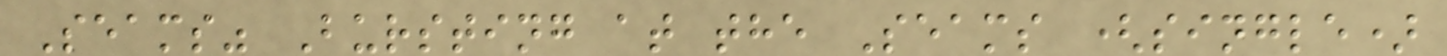Seams" Bursting at the Seams (single)
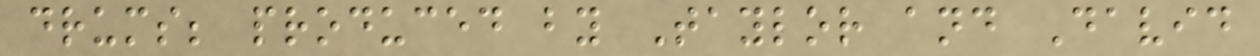drums; produced by Taylor and David
